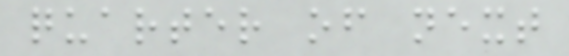quarter of next
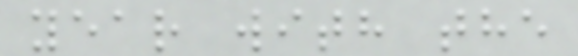year with the
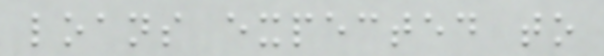loans expected to
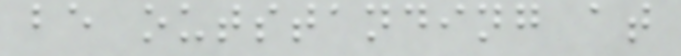be outstanding at
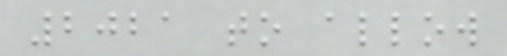2021 to allow
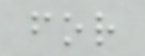for
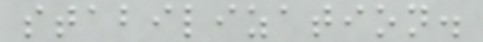stabilization.
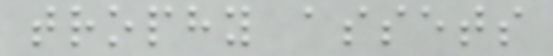trophy assets
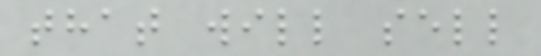that will sell
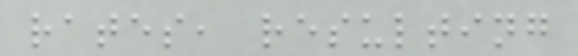rates, resulting
